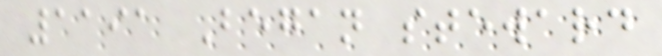1191 Began steward
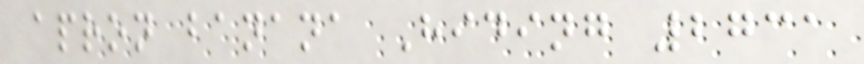apron banana Hiding 2731
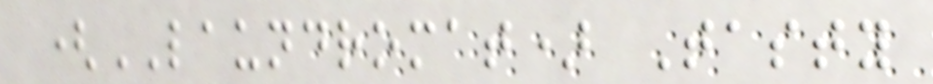(LAUNDROMAT) Tasty
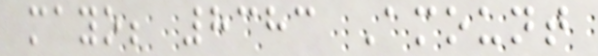mayo; 8383 Amount
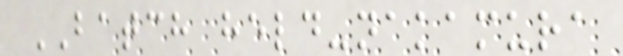BATCH held-nakamura
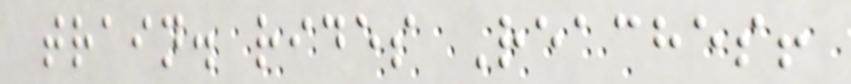train. rides Reaches!
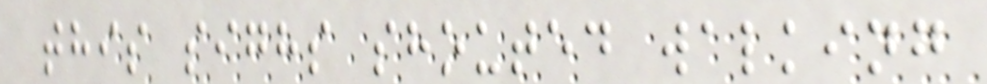this sighs shouted walking
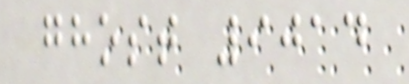ghost 9014
